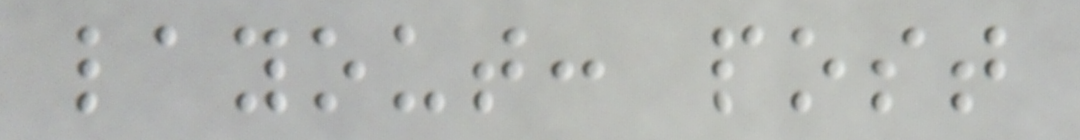layout: post
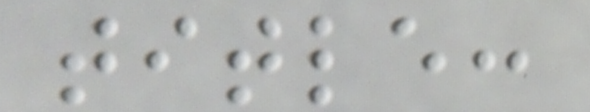title:
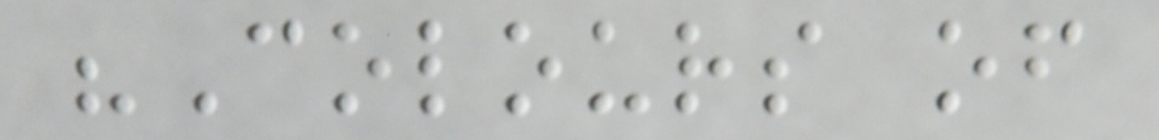"Colours of
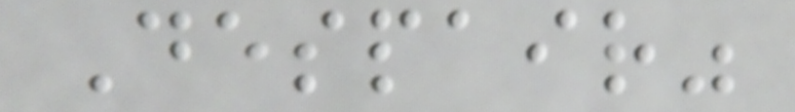Despair"
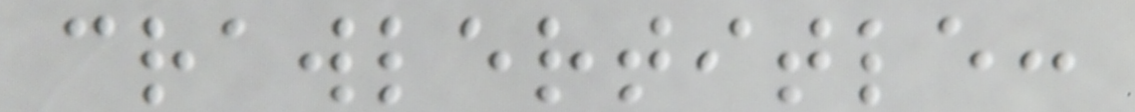crawlertitle:
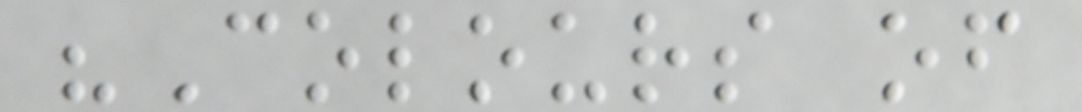"Colours of
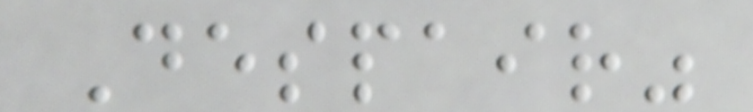Despair"
